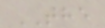THE
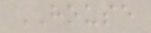HOUSE
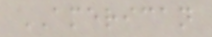AMERICAN
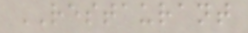RESTAURANT
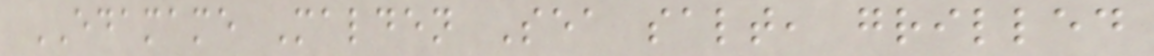EDAMAME Malden Sea salt, grilled
